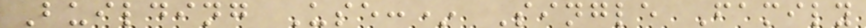Building Use:* Single Family
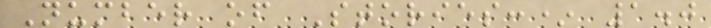Number of Stories:* 1.0
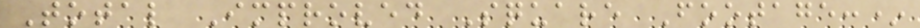Total Improved Square Footage:*
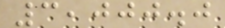3,000.0
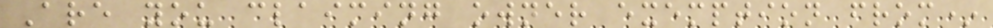Are you claiming owner exemption from*
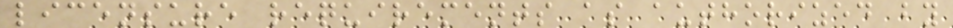licensure requirements as authorized by
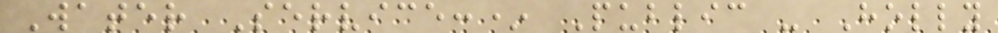Water Service:* Public - Holly
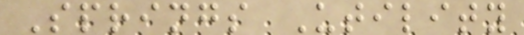Springs Utility
